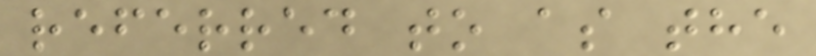referred to as the
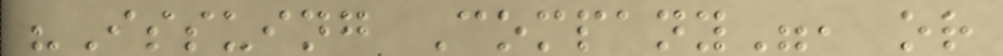"Issuing Company", or
